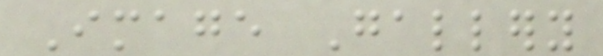Image Gallery
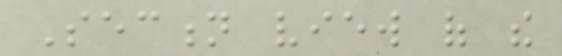Section view of the
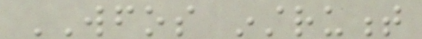WFOS instrument
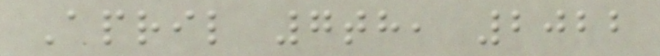April 7th, 2022
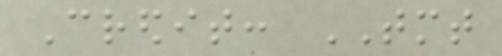Credit: TMT
